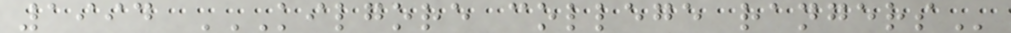1994 KILGORE COLLEGE RANGERS
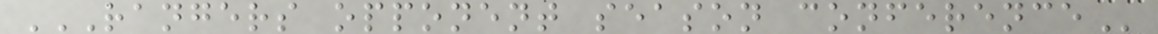RANGERS OPPONENT SEASON CONFERENCE
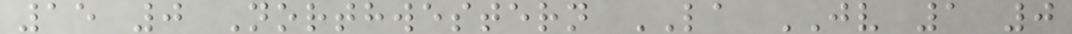15 0 Northwestern LA JV 1 0
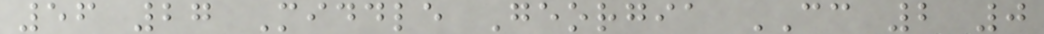56 27 Middle Georgia CC 2 0
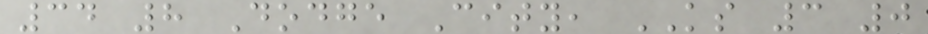34 8 Dodge City, KS 3 0
